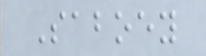Saboey
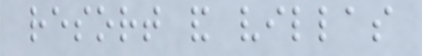resort and villas
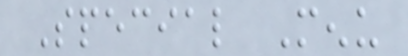Special Menu
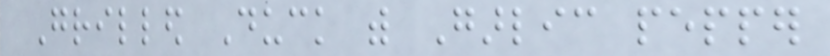Grilled Duck with Garlic pepper
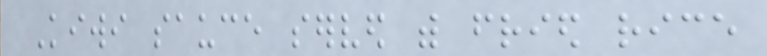Kiwi sauce served with fried rice
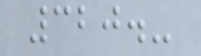320.-
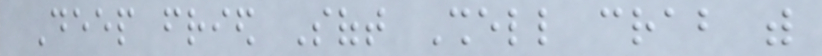Deep fried Soft Shell crab with
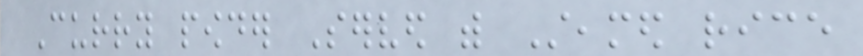Curry powder Served with Steamed rice
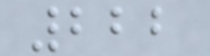222
